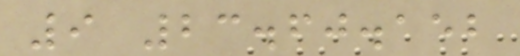9 23.60.152
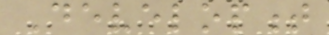Development
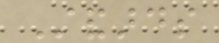Standards
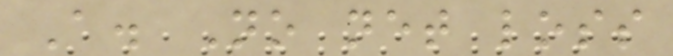A. No net loss
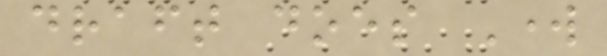draft does Work
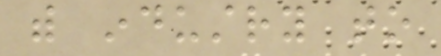with industry to
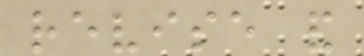revise and
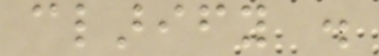clarify .
